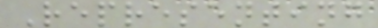Representing
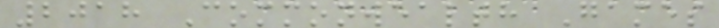2018 Commonwealth Games
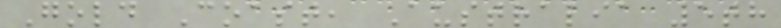Gold Coast, Australia 5th
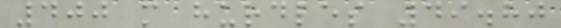400 m hurdles 49.80
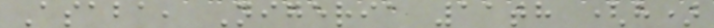Asaba, Nigeria 11th (h)
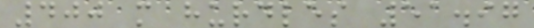400 m hurdles 51.97
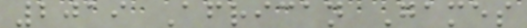2019 African Games
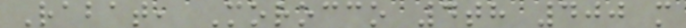Rabat, Morocco 4th 400 m
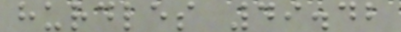hurdles 49.42
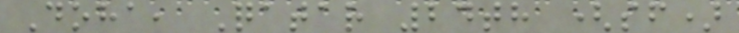Doha, Qatar 24th (sf)
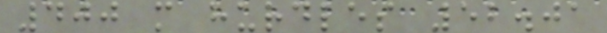400 m hurdles 52.01
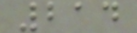214
